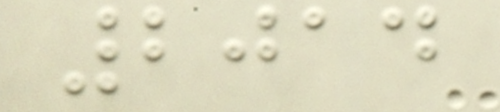2014
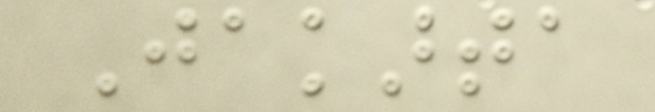Jakarta
